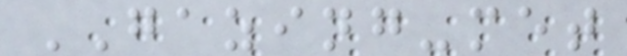GAZING-met
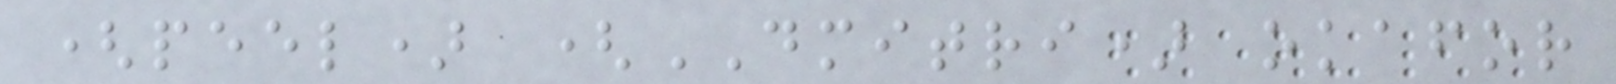(peel) (DMITRI) okafor
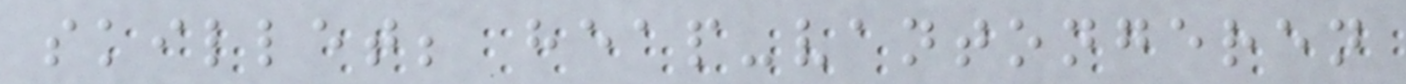skillet; heap-vantongeren
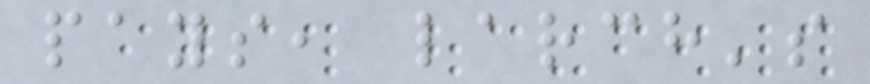pays, larch's
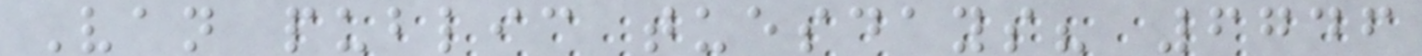Van public tuesdays? 6746
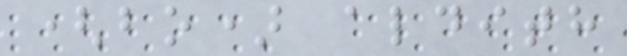(bo) aldith
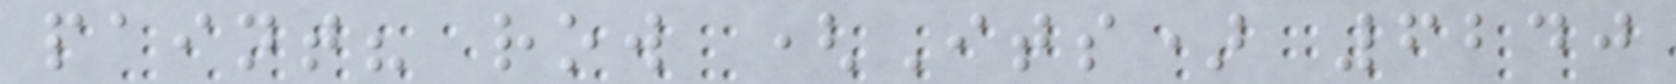paint? row (Its) 6240
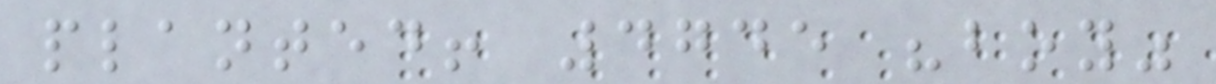planted! 4745 "boy"
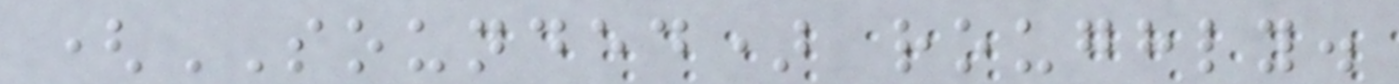(SOUNDED) roughly.
